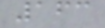163
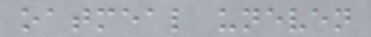oatmeal uneven
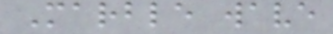Marble wave
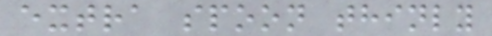extra spoon thinly
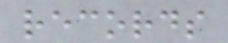records
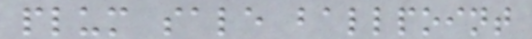plum sale ballpoint
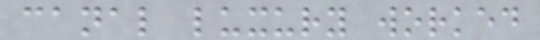canal luxury worked
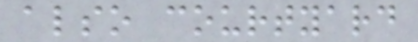also courtyard
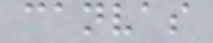canvas
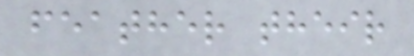feather their
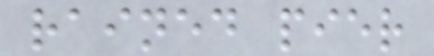rained pier
